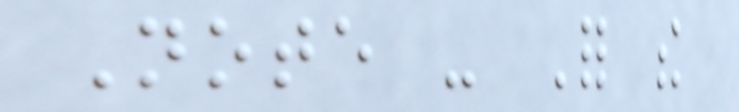Note - For the
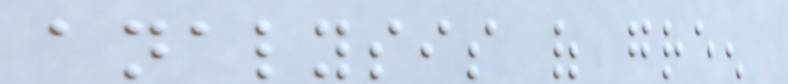analysis of green
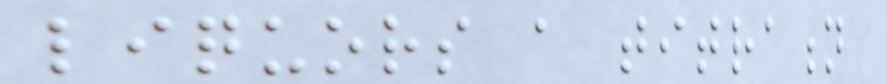liquors a titration
